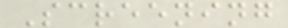Screening
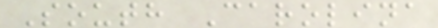South Carolina
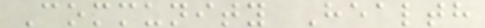Community Health
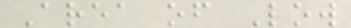Area of Low
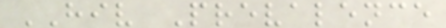HIV Prevalence
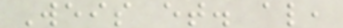Weis et. al,
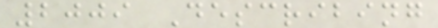2009 Describing
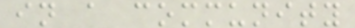in a community
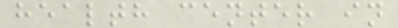health center in
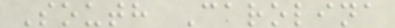South Carolina
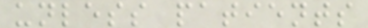unless patients
